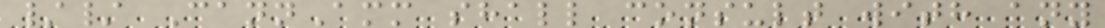// CannAmm shall consult with any
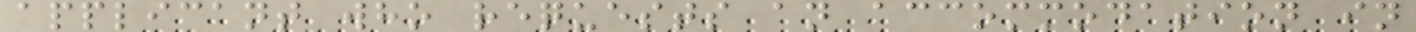applicant who requests an accommodation in
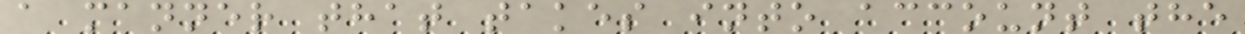a manner that takes into account the
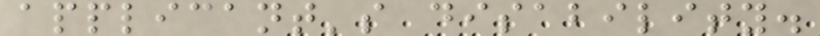applicant's disability.
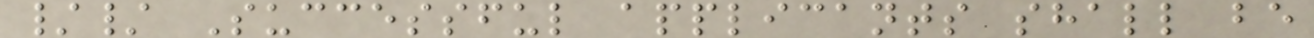// Successful applicants shall be
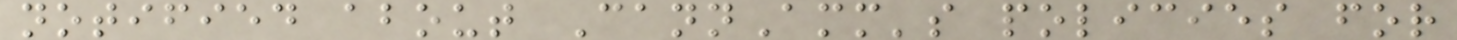notified about CannAmm's policies for
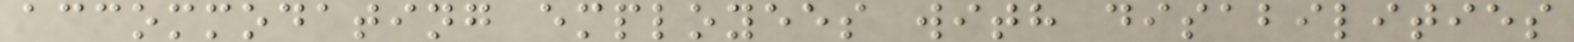accommodating employees with disabilities
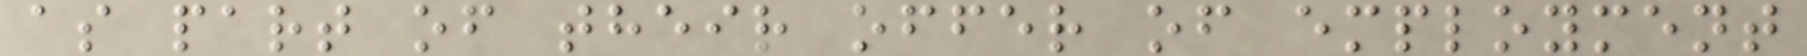as part of their offer of employment
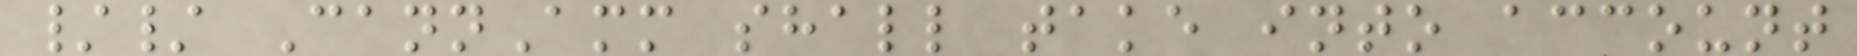// CannAmm shall take into account
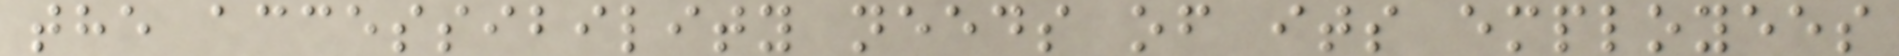the accessibility needs of its employees
